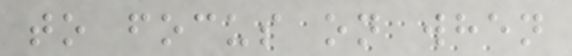to focus on when
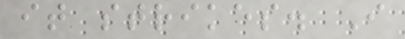it strikes. I
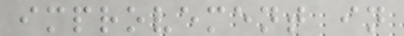improvement in
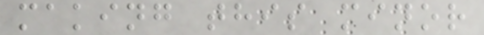making this minor
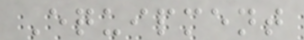Equipment
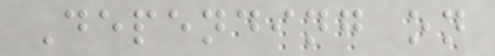Depending on
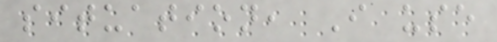situation, I use
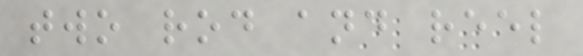two rod and reel
